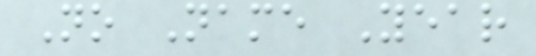No Name Year
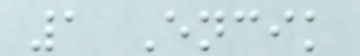1 Encik
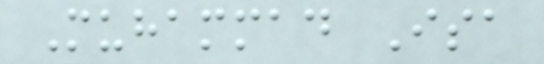Muhammad Isa
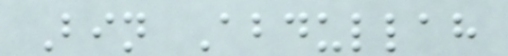Bin Abdullah
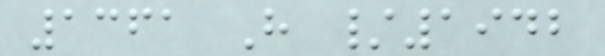1361 H /1942
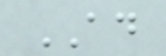AD
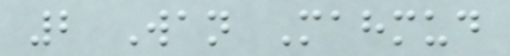2 Wan Mahmud
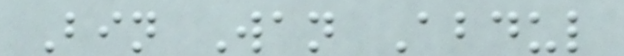Bin Wan Abdul
